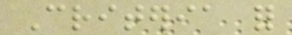Criteria for
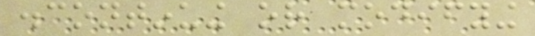discontinuing or modifying
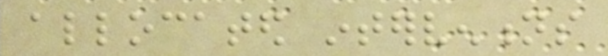allocated interventions
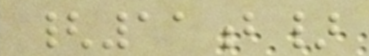{11b}
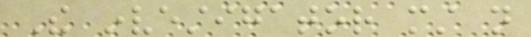The investigator must not
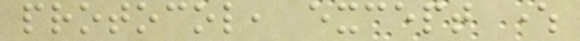protocol, except where
